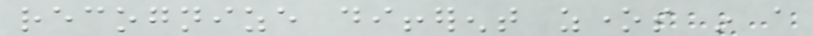recognize different zones in a
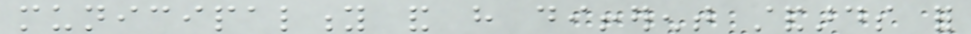municipality and have different standards for
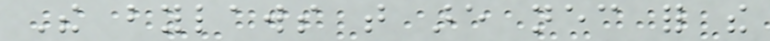The bylaws that are necessary for the
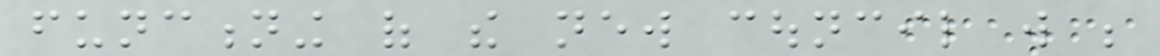functioning of the new council will be
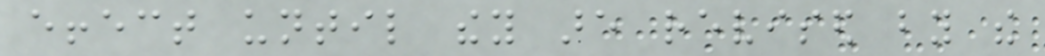effect until they are revised by the
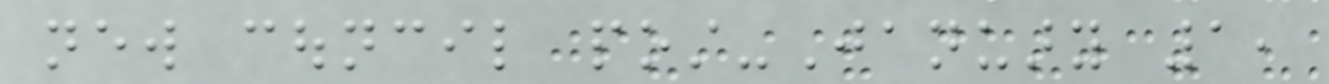new council post-January 1,
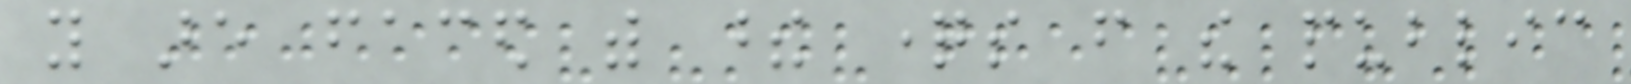you are faced with these questions from the public
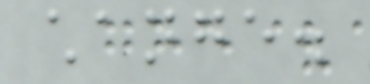change.
